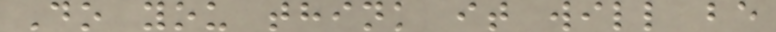Do you think it will be
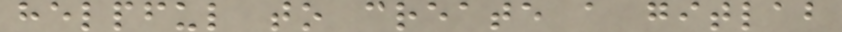helpful to create a gitlab
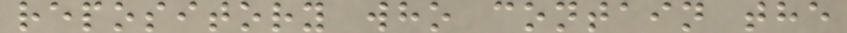repository who contain the
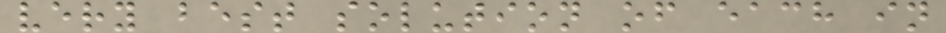very best solution of each in
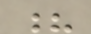?
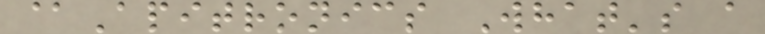@Apitronics What's a
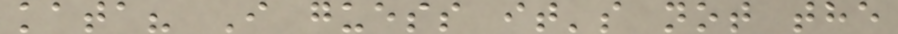kata? I guess it's not the
